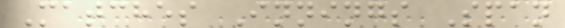Matches Innings Span
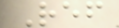Ref
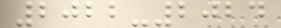2022-2024
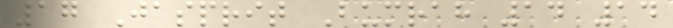17 Jasprit Bumrah 14 14
